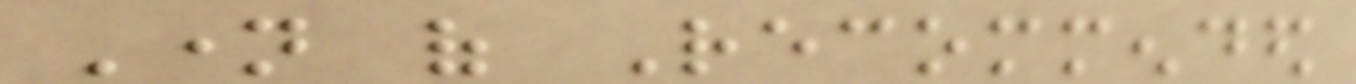Name of Recommended
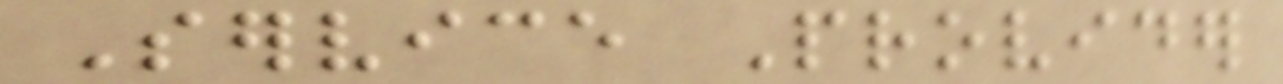Service Provider
